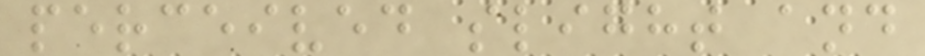perceived slight and
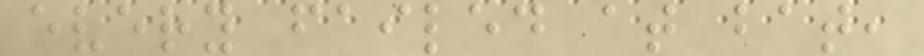every failed at bat,
